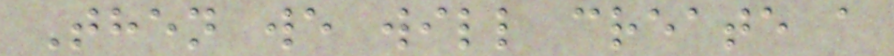Then we will create a
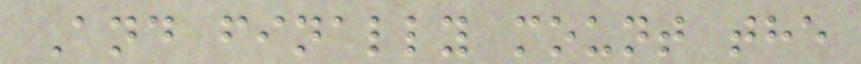And finally mount the
